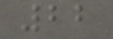22
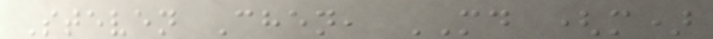Steven Chen, MD (m)
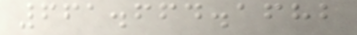661.664.1682
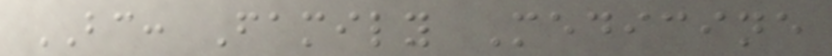BC: Family Medicine
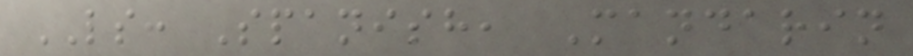LS: Spanish, Mandarin
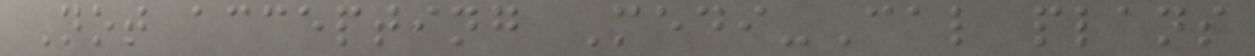Not accepting Medi-Cal plans
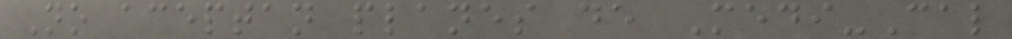No aceptan planes de Medi-Cal
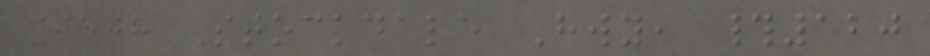9508 Stockdale Hwy, #120
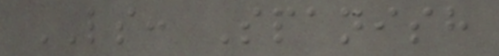LS: Spanish
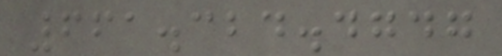661.324.4747
